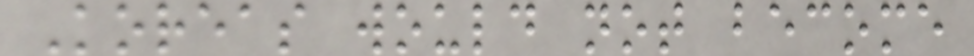Koreas would not become
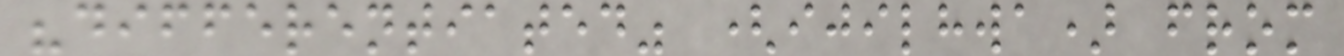"differentiated" (ijilhwa) from
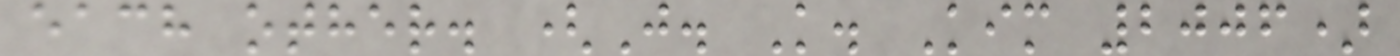each other. (J. K. Kim 2006)
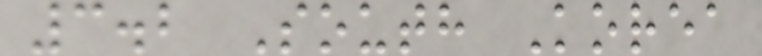3.2 South Korea
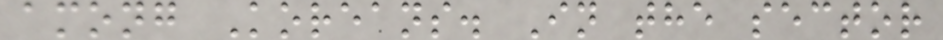among Koreans. In the sector
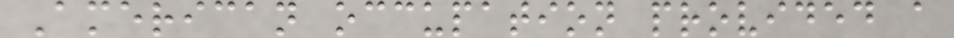American occupation provided a
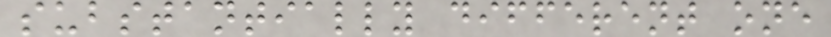substantially different one
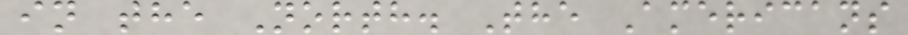in the North. The Americans
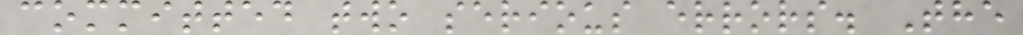committed two serious errors. The
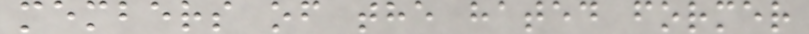members of the hated former
